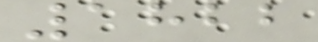1822
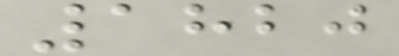1820
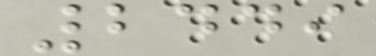2449
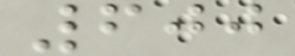600
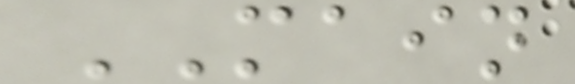MAIN
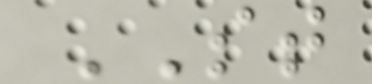ST
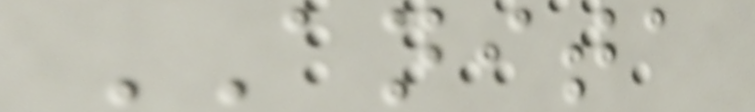ANITA
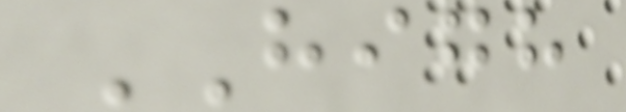HIGH
